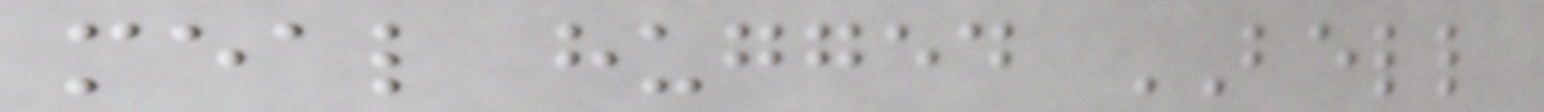meal hugged BELL
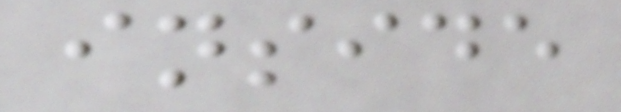inside
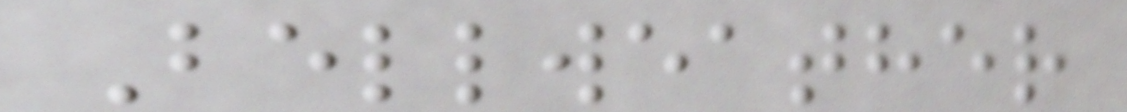Bellweather
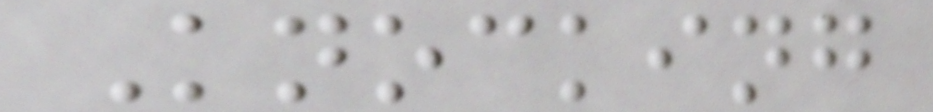Knocking
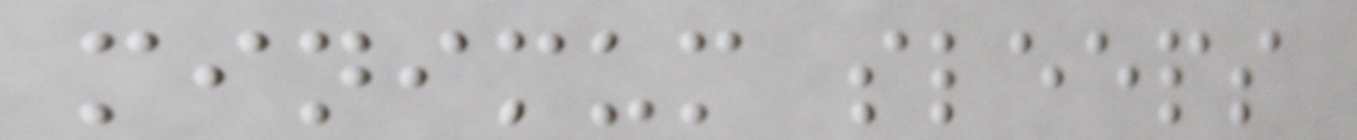minimum sleeps
